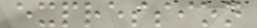expression
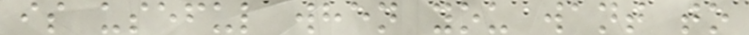is useful when you want to
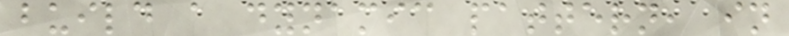build a dynamic pattern, in
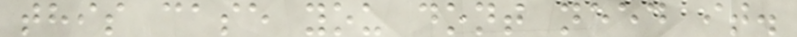this case you dont need it.
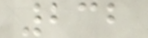232
